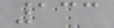133
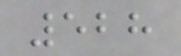528
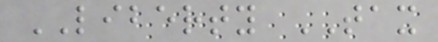LIBERTY TAX
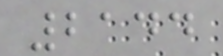2144
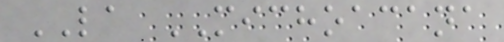LA MICHOACANA
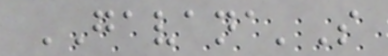GAVANA'S
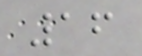16
